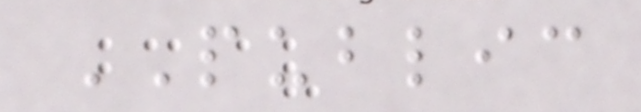PUBLIC
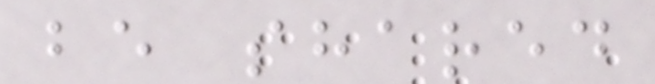be shared
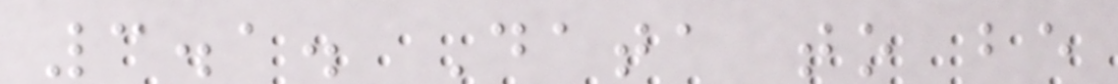3.1. Data to be
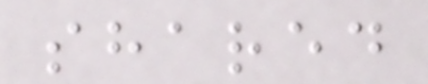shared
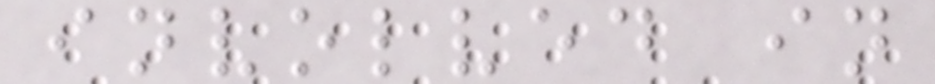involved in
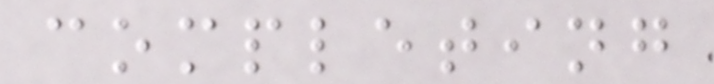completing
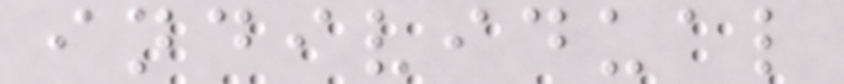individual
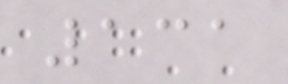131
